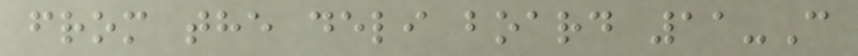from the deli board 11-C
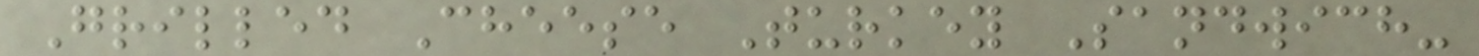Grilled Cheese Turkey Sandwich-
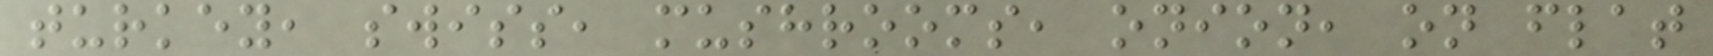turkey, swiss, mushrooms, onion, on flat
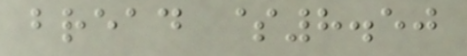bread $8.50
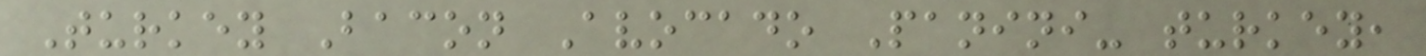Turkey Bacon Avocado Panini- turkey,
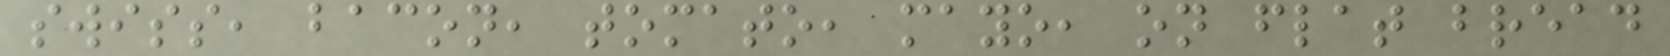swiss, bacon, tomato, mayo, on flat bread
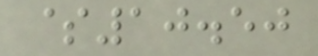$10.50
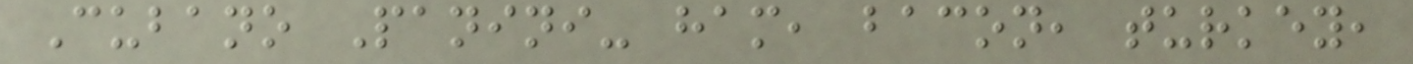Cubano Panini- ham, bacon, turkey,
